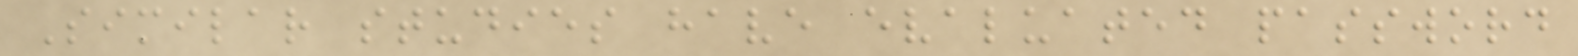Similar studies have evaluated password
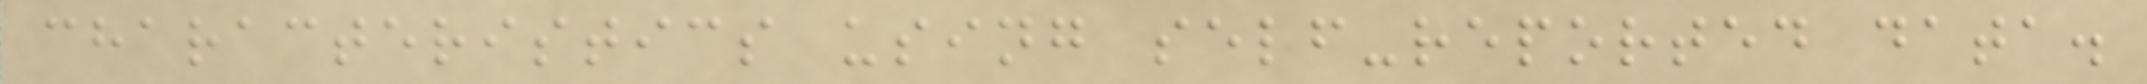characteristics using self-reported data.
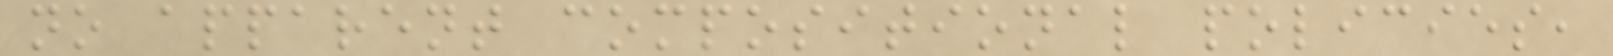no apparent compositional policies,
